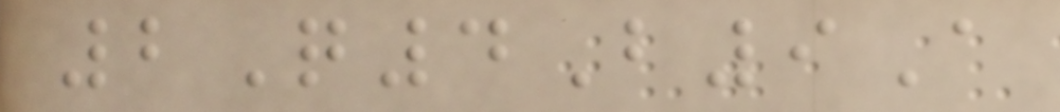2Q4B9A
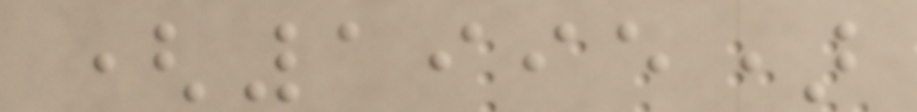(1995)
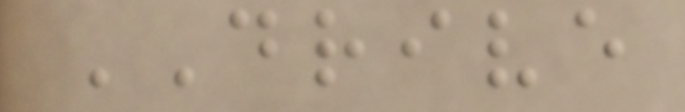DRIVE
